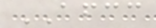AFCC
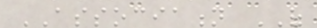ASSOCIATION OF
